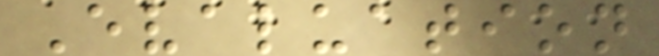Evaluation
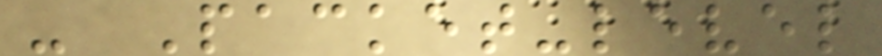- Packet-level
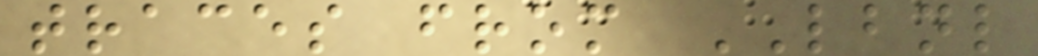traces from LBNL
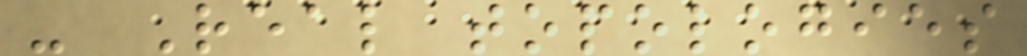- Real topologies
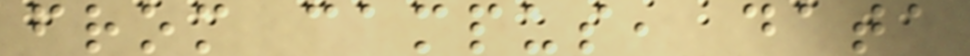from campus, data
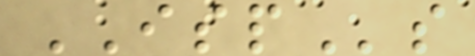ISPs
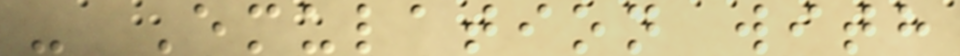- Emulation with
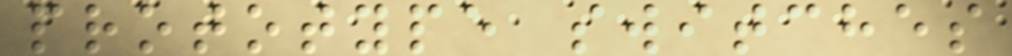prototype switches
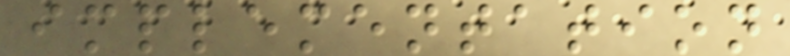implementation
